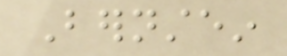Bernstein
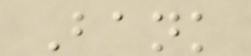Bank
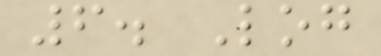6. Log
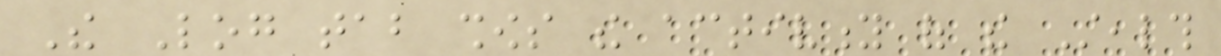The Log tab shows the activity of the Stealth
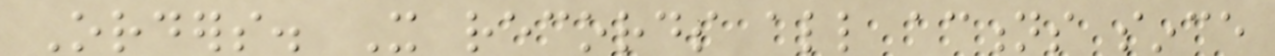Orders. It records all actions since
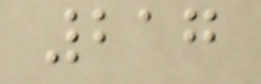217
